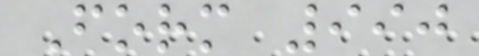Form 990
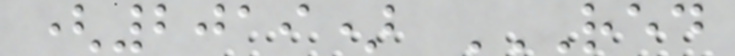(2019) RED
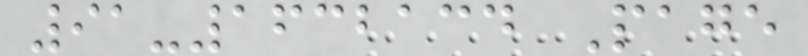91-1632134 Page
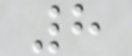8
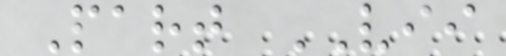Part VII
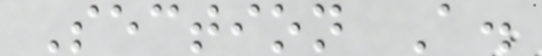Section A.
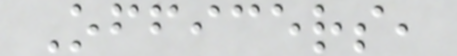Officers,
